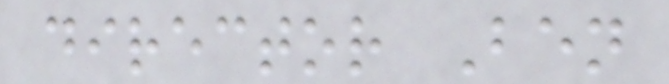director Ben
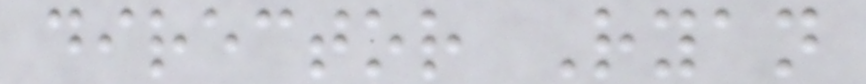director Ryan
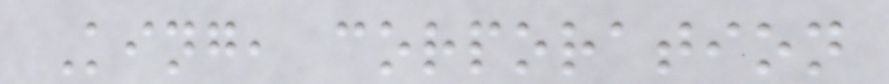King, corporation
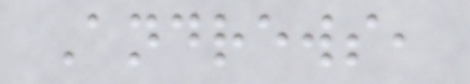Andrews,
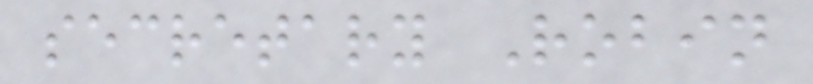secretary Robin
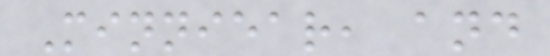Minniear, and
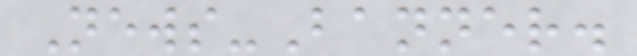News-Banner.
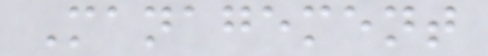Management
